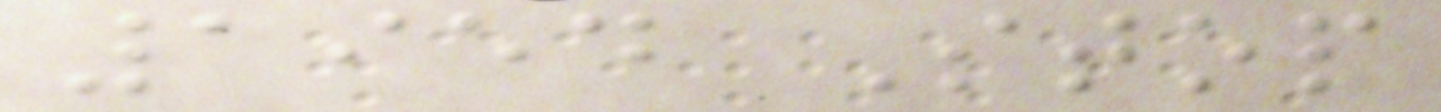1954 Stop
